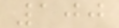100
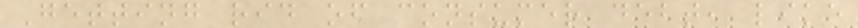Getting rid of consumer debt, like
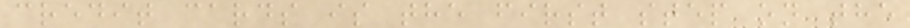credit cards is the first step on the
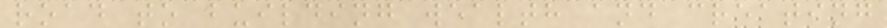road to building wealth and creating
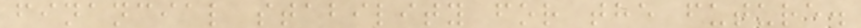financial stability for the future.
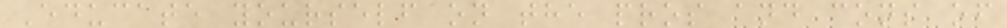Educate yourself on the pros and cons of
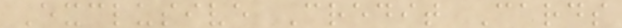Exclusive Credit Cards
